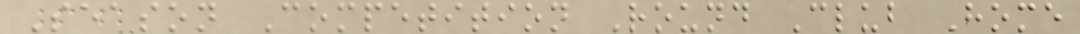Season Competition Round Club Home
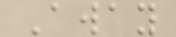Away
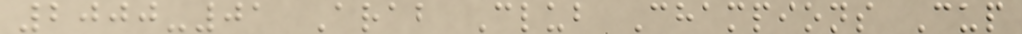2000-01 Arab Club Champions Cup
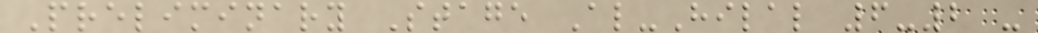Preliminary Stage Al-Hilal 6-2 -
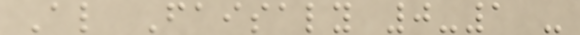Al Faisaly 0-1 -
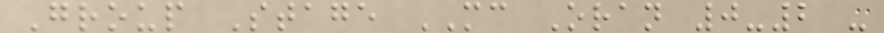Group Stage MC Oran 0-2 -
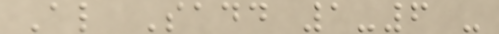Al Sadd 1-6 -
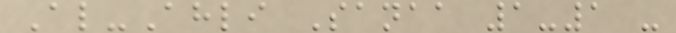Al-Ahli Sanaa 1-1 -
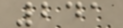241
